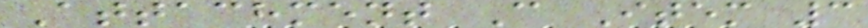Attachment C Item 3
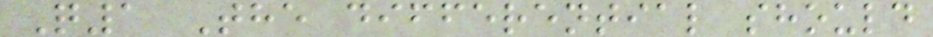Q1 The differential should
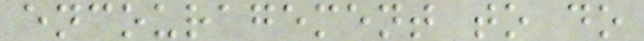encouragement to do
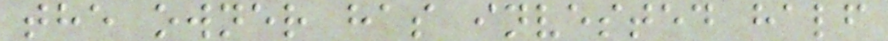the owner has invested half
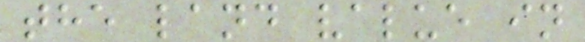the land value in
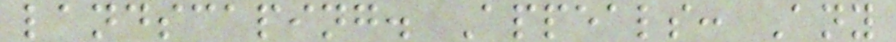landscaping. Appeals: Any
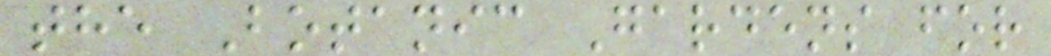the Botanic Gardens for
